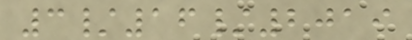3/16/2019
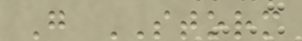G STORM
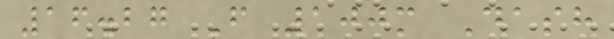16.27 F 100m Dash
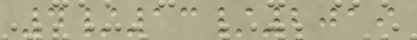4/13/2019
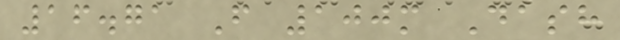16.71 F 100m Dash
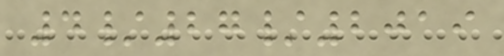4/27/2019
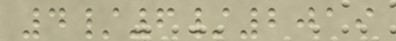4/6/2019
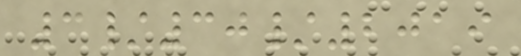3/30/2019
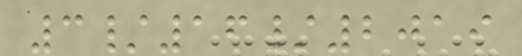3/16/2019
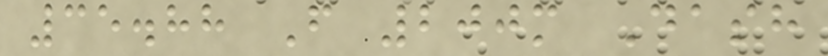35.88 F 200m Dash
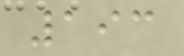193
